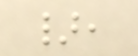},
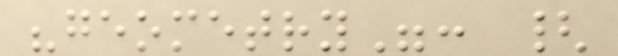"geometry": {
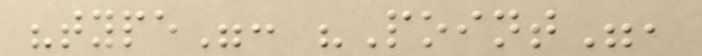"type": "Point",
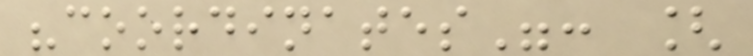"coordinates": [
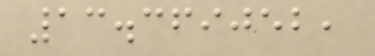13.369052,
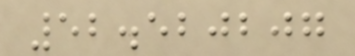52.520207
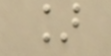]
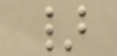}
